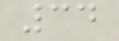34
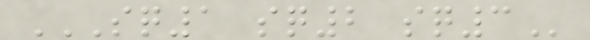SQ1 SQ2 SQ3
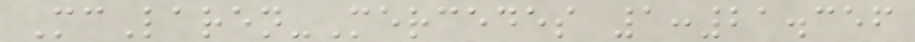McLaren-Mercedes 1:21.356
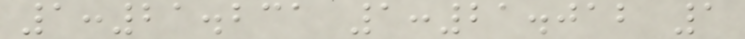1:21.231 1:21.012 1
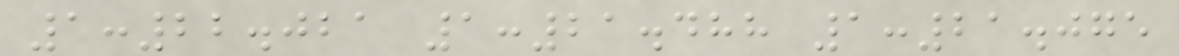1:22.021 1:21.488 1:21.075
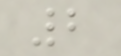2
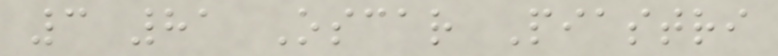3 81 Oscar Piastri
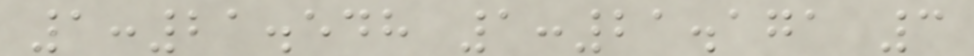1:21.548 1:21.171 3
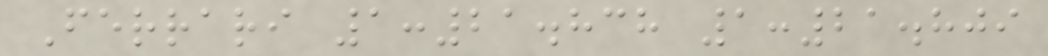Ferrari 1:21.838 1:21.809
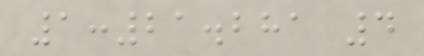1:21.281 4
